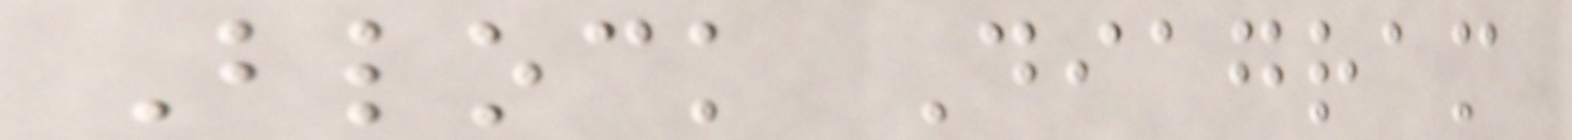Block Diagram
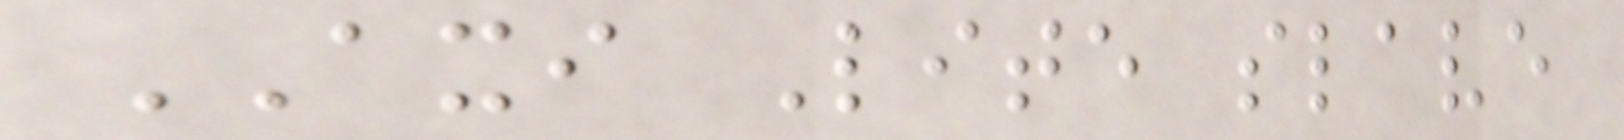AXI Lite slave
